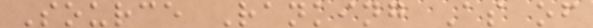Source Ranking As of
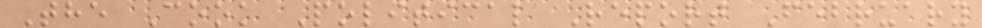The Cook Political Report February
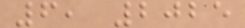6, 2025
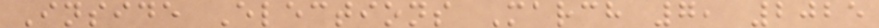Inside Elections March 7, 2025
